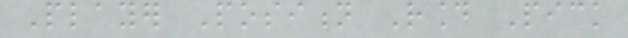Player Position Round Pick
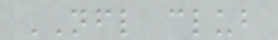NFL club
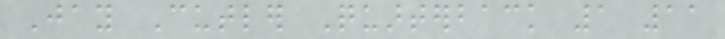Jay Cutler Quarterback 1 11
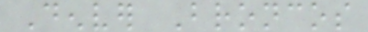Denver Broncos
